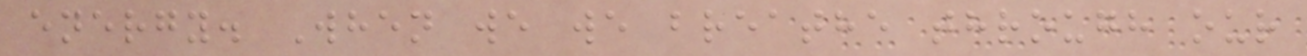energy. When we we breathe through our
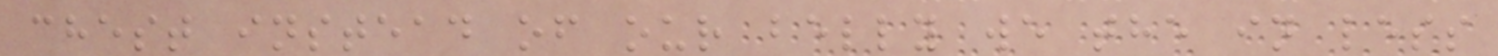chest instead of our belly we the in less
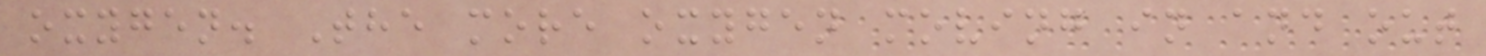oxygen. The more oxygen moving in and out
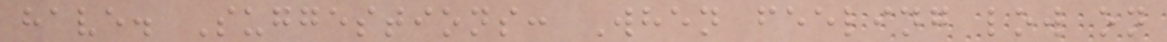have. Suggestions: When feeling low on
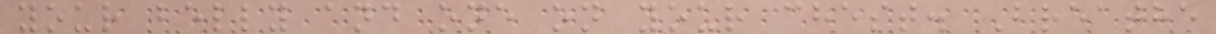your belly and one on your chest. Breathe
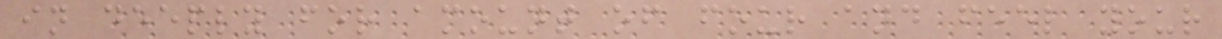in deeply for amount of four and feel your
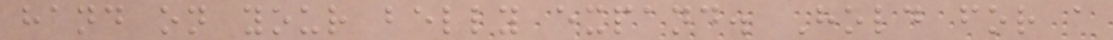hand on your belly expand. Hold for a
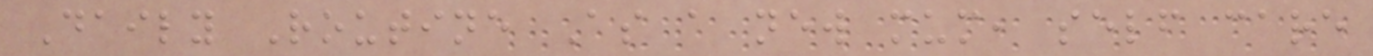Daily Routine As a new mum, self care
